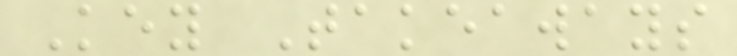Key Takeaways
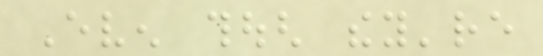Even though they're
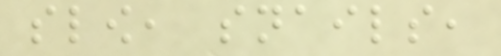slow, snails,
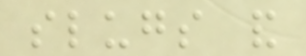slugs and
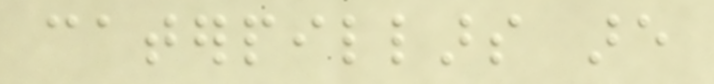caterpillars are
